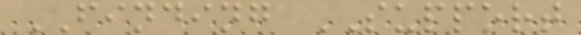FINDING SUPPORT
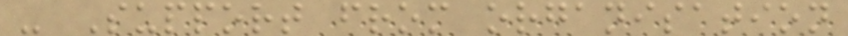- Support from organisation
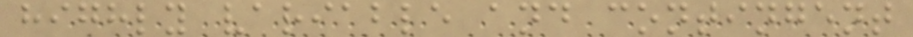highly variable and contingent
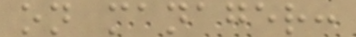on manager:
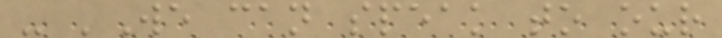- 'We can speak to our
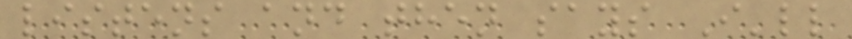listens and then says I'll
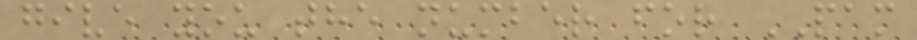give you the number for PAM
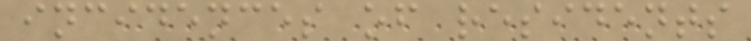incidences of residents
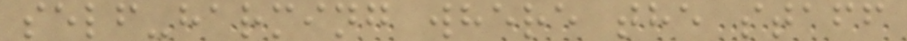self-harming where the staff
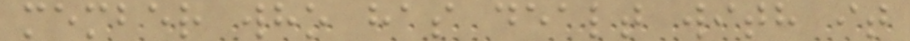member who has dealt with it
